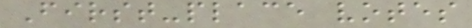First-place votes
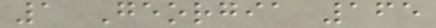1 Georgia 165
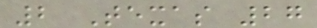2 Texas 27
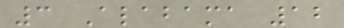3 Alabama 12
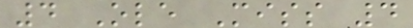4 Ole Miss 4
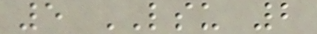5 LSU 2
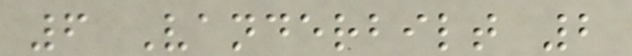6 Vanderbilt 2
